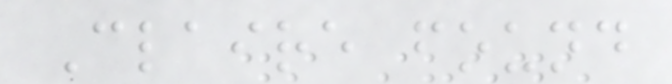Claire found
